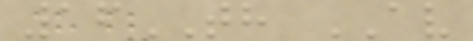16TH AV
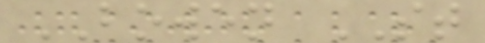BOWEN ST
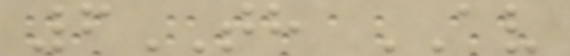6TH AV
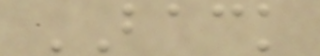BACK
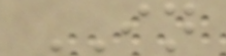IN
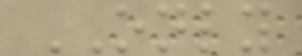ONLY
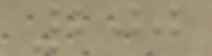200
